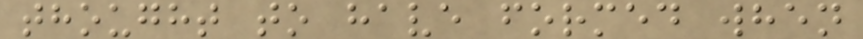thought to have formed when
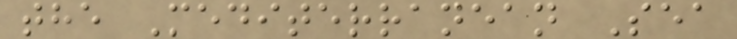the Mediterranean Sea
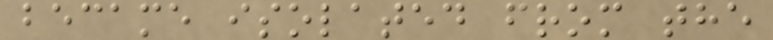became isolated from the
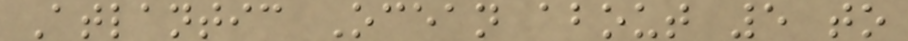Atlantic Ocean about 5 to
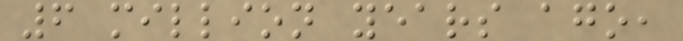6 million years ago,
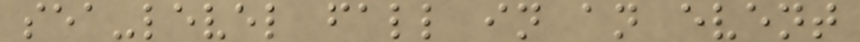sea-level fall in an event
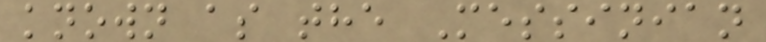known as the Messinian
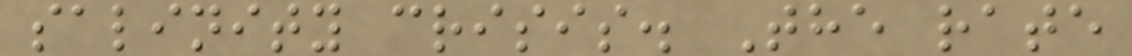salinity crisis. The rate
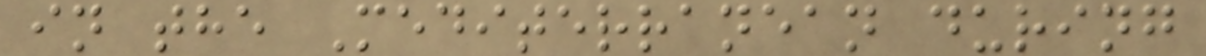in the Mediterranean during
